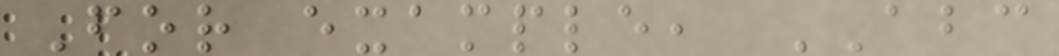For example, ABC
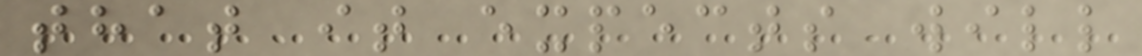that it expects will
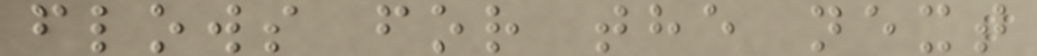flows for the next
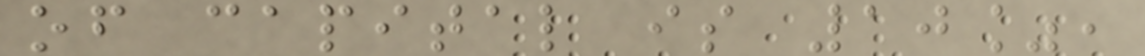of capital is 10%,
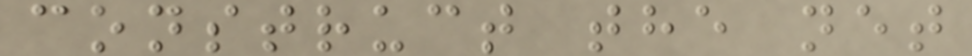construct the net
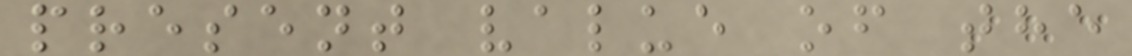present value of the
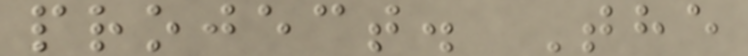project. The
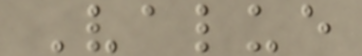Value
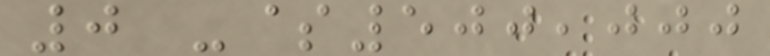0 -$500,000
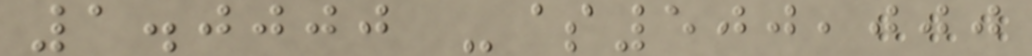1.0000 -$500,000
